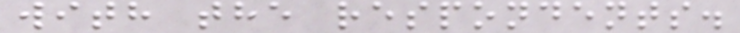with the respondents.
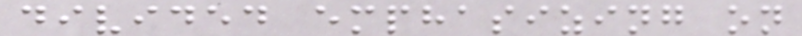divided emphasizing on
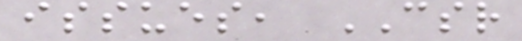issues, CSR
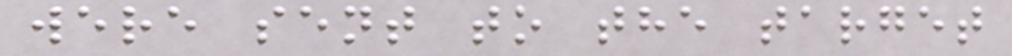were sent to the target
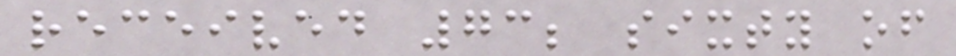received 73; sixty of
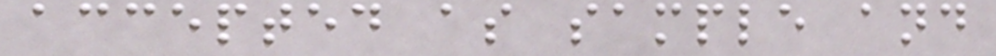accepted as sample and
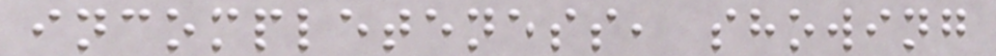incompleteness, showing
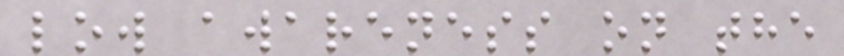low awareness on the
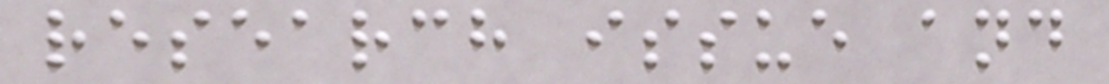research issue and
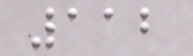112
